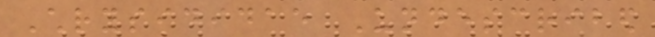Chrysididae Undescribed
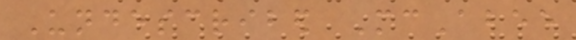Undescribed McAbee
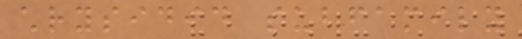chrysidid subfamily
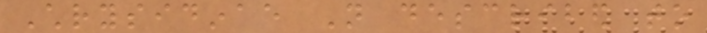Chrysidinae Not described to
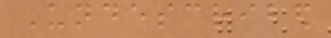Undescribed
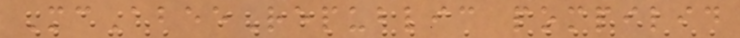McAbeeRepublic pompilid
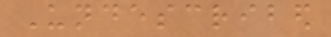Undescribed
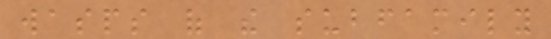wasps of the subfamily
